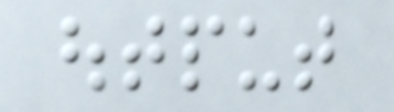output
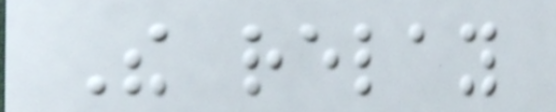The relay
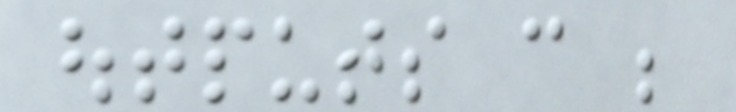outputs can be
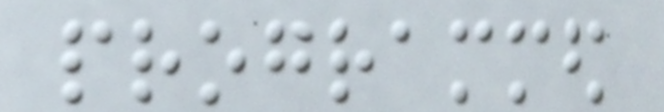programmed
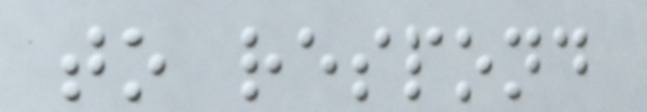to respond
